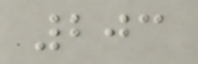203
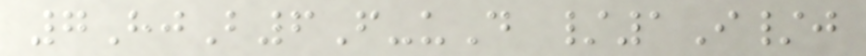7HjB6F-uD /1I/j
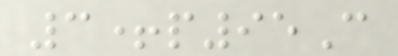3+p95C
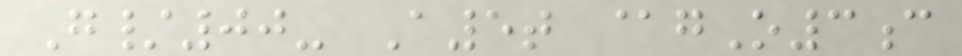G/00- A5t @gO3c
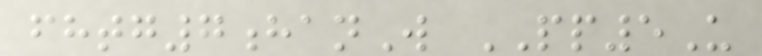fhtg7hanW PP5U
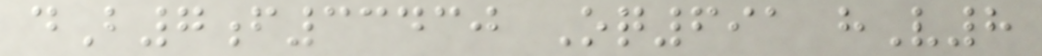dB7f33430 Oq691 hV8
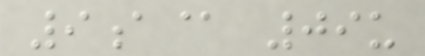9a@ 09u
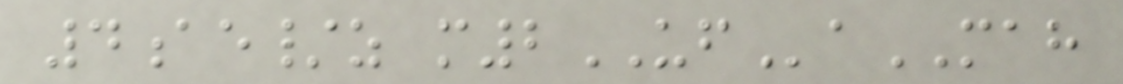4ae/z m2UFaMAH
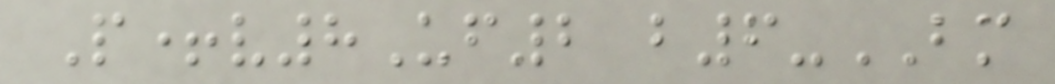P+v8Uf2 b6-BM
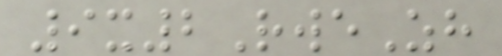9x2RweZh
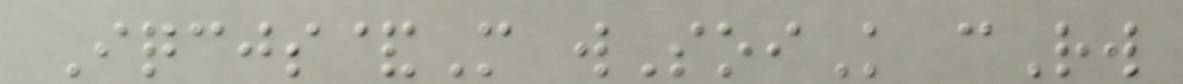Iqcjs&M wSoiK cRw
